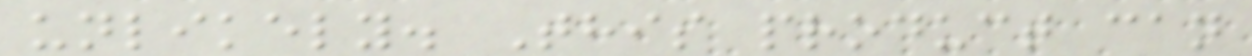unlikely. This product can
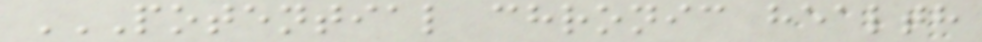POTENTIAL CHRONIC HEALTH
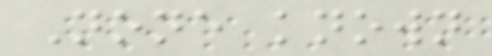None known
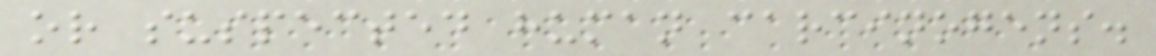or suspected human carcinogens.
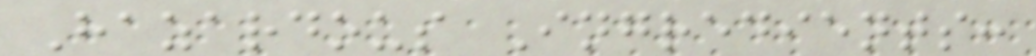Hazardous Ingredients:
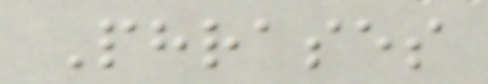Phrases
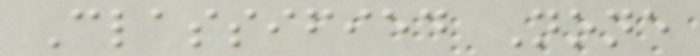Classified None
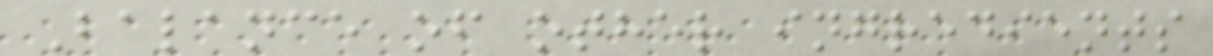Balance of other ingredients
